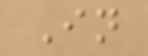In
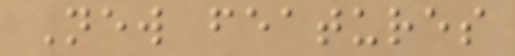New features
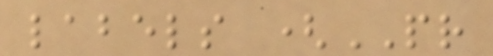labels (PR
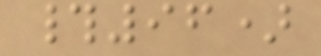#96)
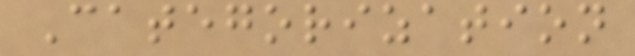Categorization
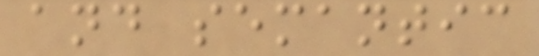and semantic
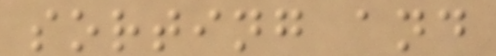sorting and
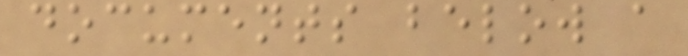documents below a
